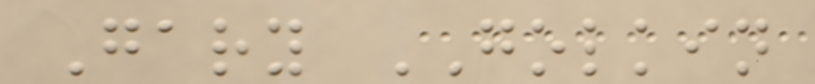Gary GOLKIN
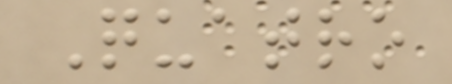Quatro
